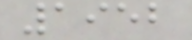1952
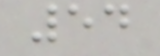54
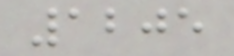1205
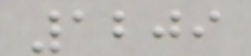1209
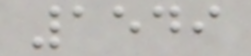1549
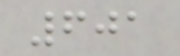601
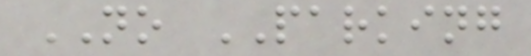NO PARKING
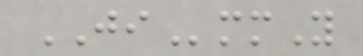JImmY
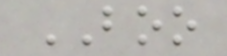BOO
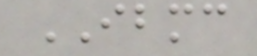IBMC
